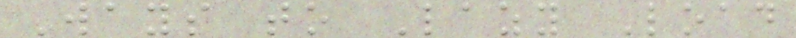Ways to Lazy Load
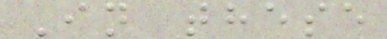In these
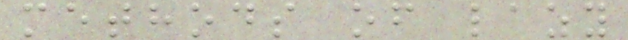methods of lazy
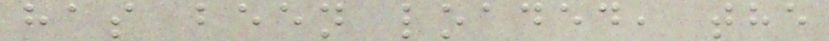has been loaded, the
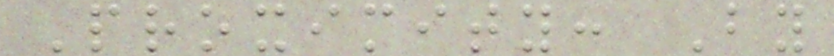Proximity: By
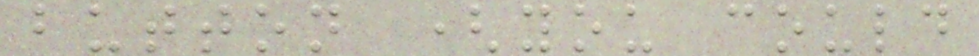button (you could
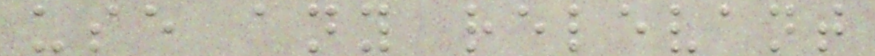use any relevant
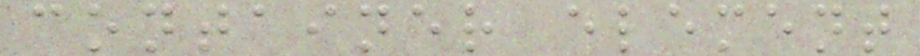container element
